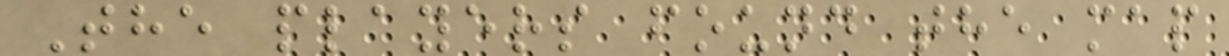The players found the map
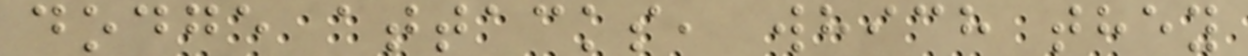dodge attacks, which they
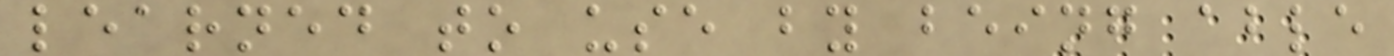learned to use by being able
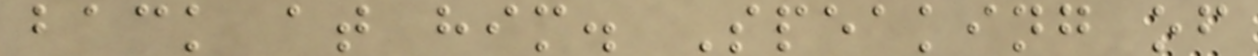back at him. Speaking of
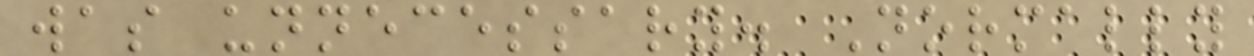was unnecessary. Normally
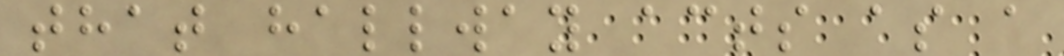that hallway acts as a
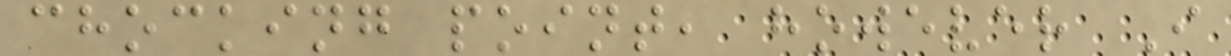chocking point, however I
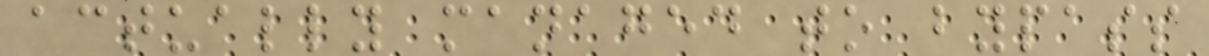actually managed to bypass
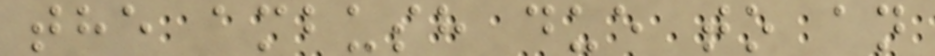the ambush due to an
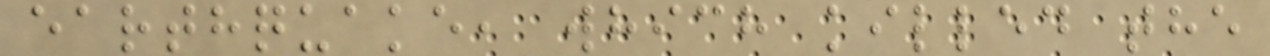earthquake, which killed the
